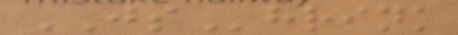JShrink
